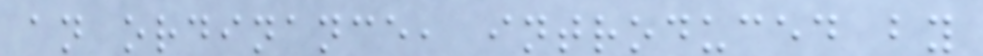an ordinance, introduced by
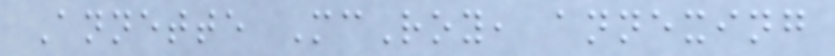Annette McRoy, annexing
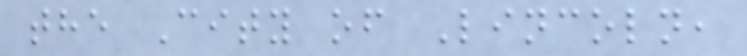the City of Lincoln,
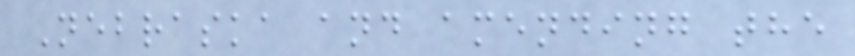Nebraska and amending the
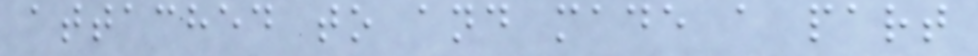attached to and made a part
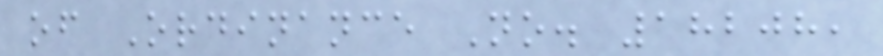of Ordinance No. 18208,
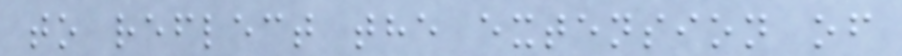to reflect the extension of
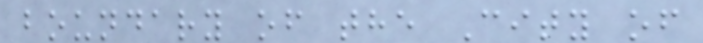boundary of the City of
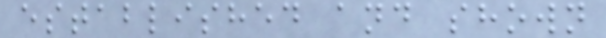established and shown
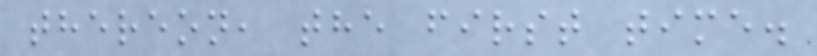thereon, the first time.
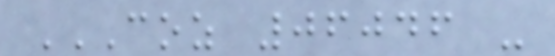COZ 06046 -
